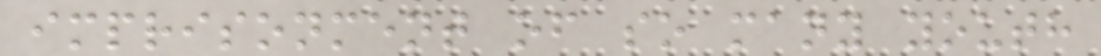imprisonment of so many youth
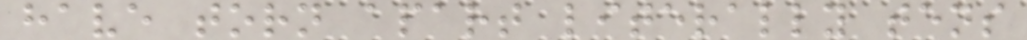have torn apart literally tens
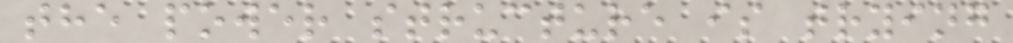the power structure is trying
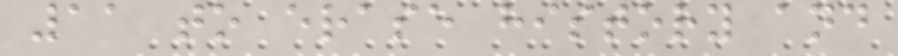11 to erase history and
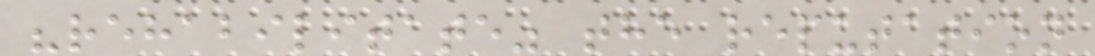"rehabilitate" the reputation
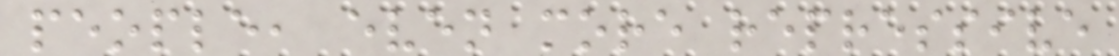people, even more repressive
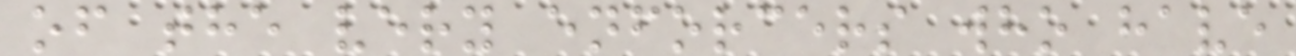of the very enforcers who have
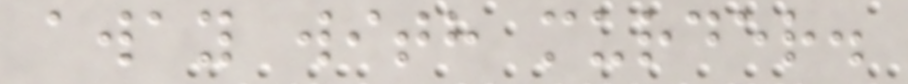away with murder.
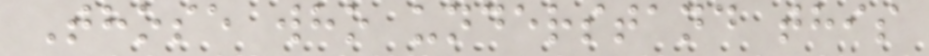Those who understand this
